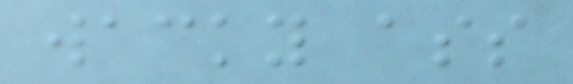wacky ass
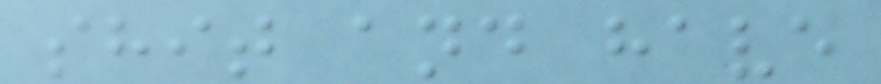shit and have
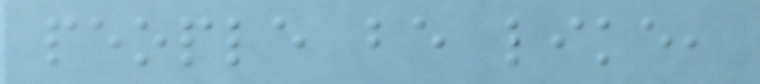people be like,
